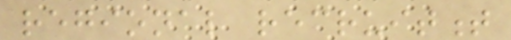regional recruitment
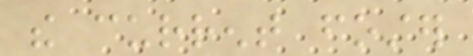the current foster
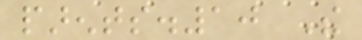parents.10 The
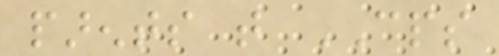parents that CPS
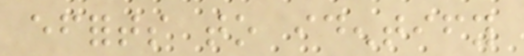efforts to identify
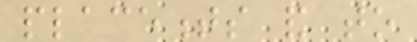placements and to
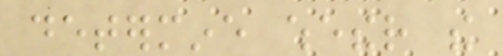determine whether the
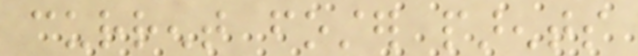current foster parents
